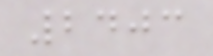2403
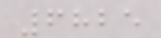6825
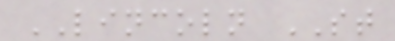LINCOLN ST
